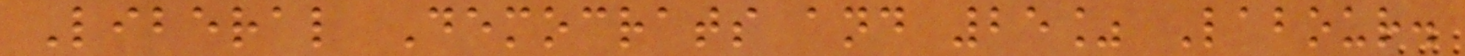Liberal Democrats and 25% Labour.
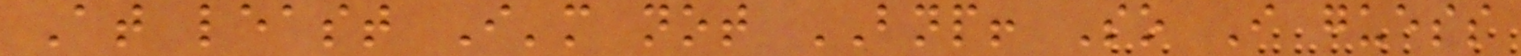At least I'm not BNP! So I guess
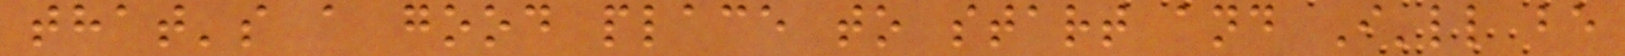that's a good place to start and I'll be
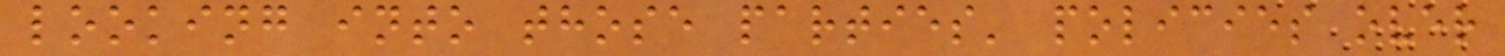looking into those parties' policies over
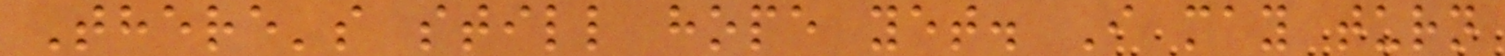There's still hope yet. I may turn
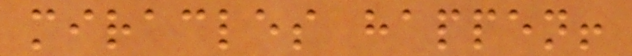miracles happen!
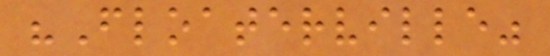"Floaterville"
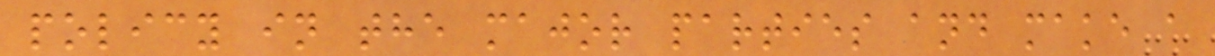policy in the major parties and make a
